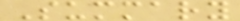Summary
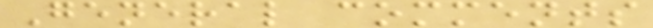General comments
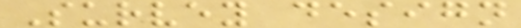Survey design
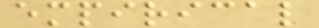empirical
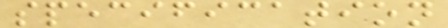specification
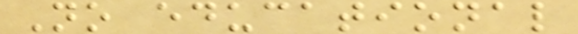No educational
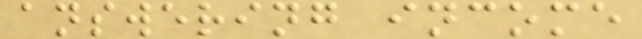answering income
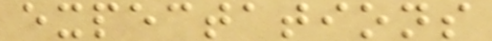expectations
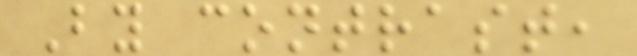By contrast,
